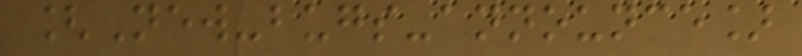[New-bugs-announce]
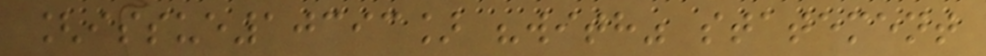[issue10393] "with" statement
